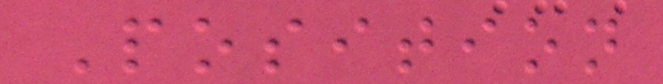Position
